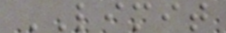LIMIT
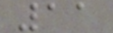11
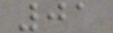01
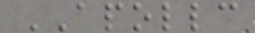APOLLC
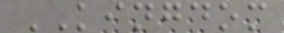KINGDOM
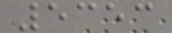5353
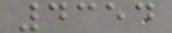4354
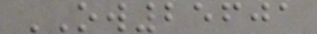OW25601
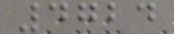4724
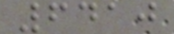6410
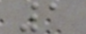1
